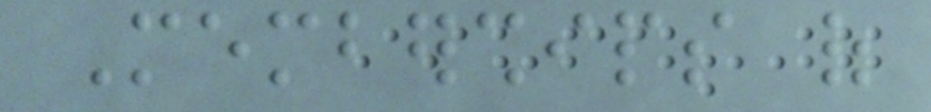Memberships of
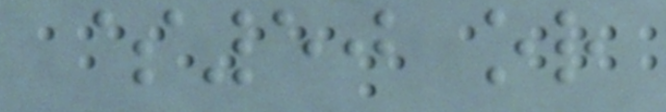$50 or
